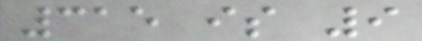315 is 9
